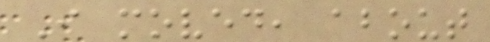I moved, about
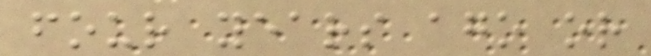four years ago or
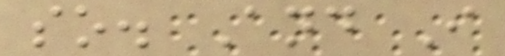so. And I
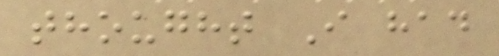thought I had
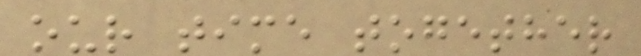our time together
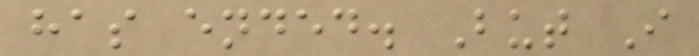has ended. But I
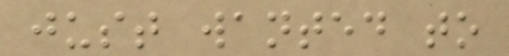just wanted to
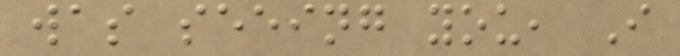was seeing you, I
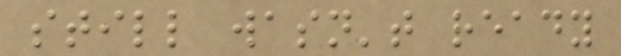still wasn't ready
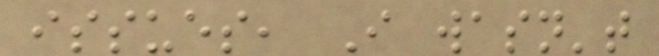issues, I wasn't
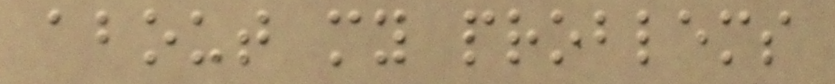about my problems
